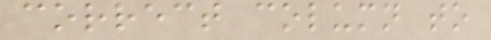correct column to
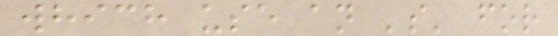which use an 's' for
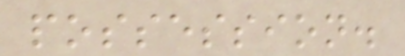possession.
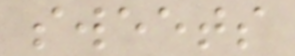sweets
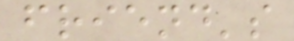friend's
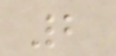2
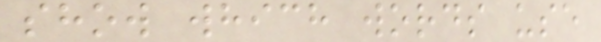show which words use
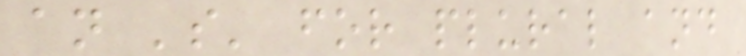an 's' for plural and
